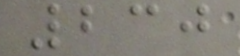230
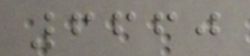6660
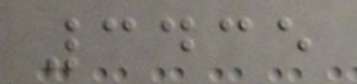3435
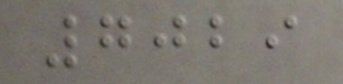7029
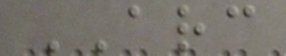ARC
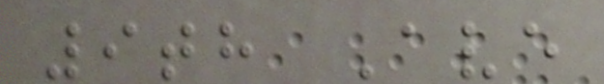9th Ave
